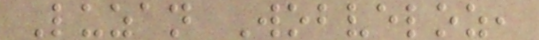Luzan Wobveloz,
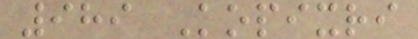989 Kopixri
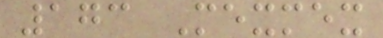173 Mexmex
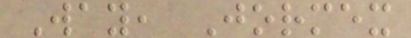Way, Jormex
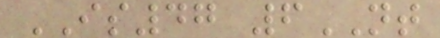IS47 6NT
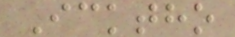Icktho
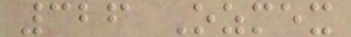326 Ozmex
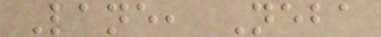Lane, Neba
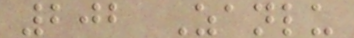202 Zanlu
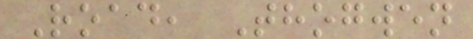Road, Thogwen
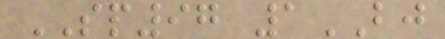SP97 1BJ
